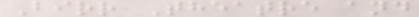Birr Theatre and
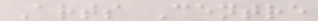Arts Centre
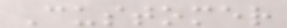Customer
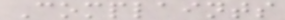Complaints
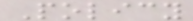Policy
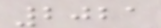2021
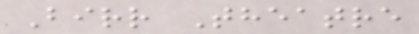Birr Theatre
